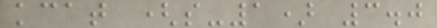kcat (s-1) 3.0
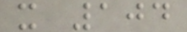x 104
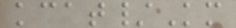kcat/Km
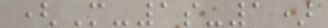(M-1s-1)
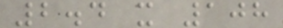2.4 x 108
